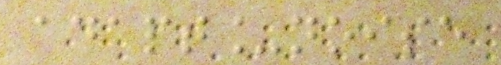adapt_noise
